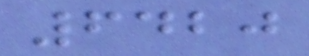6420
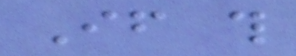If this
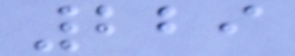229
